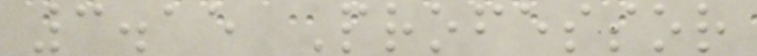3.15 Professor
